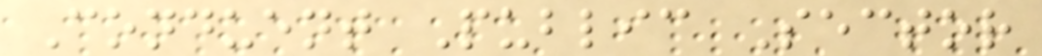Conduent Public Sector
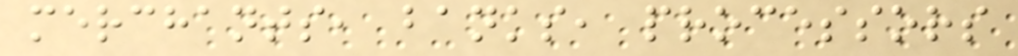merchants, banks, processors
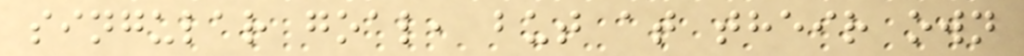singular goal, but at their own
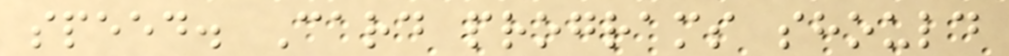speed. Card programs should
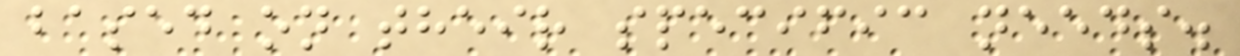based on their specific needs.
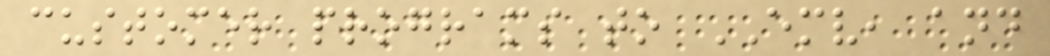customer programs to EMV, and
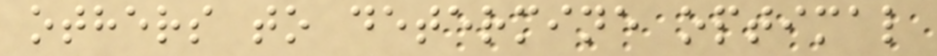others to determine optimal
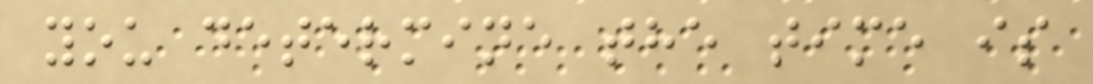you determine the time is
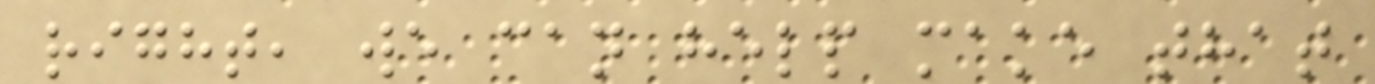right, we can help make that
